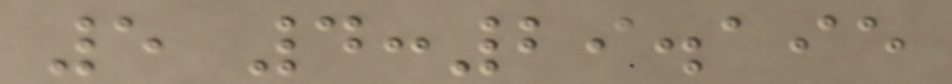5 4:29.195
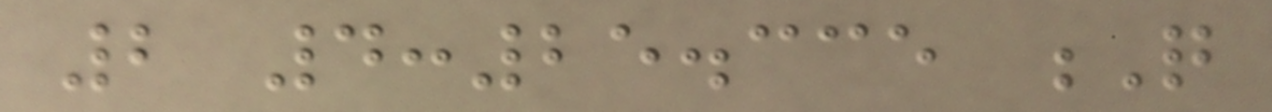2 4:25.335 Q
